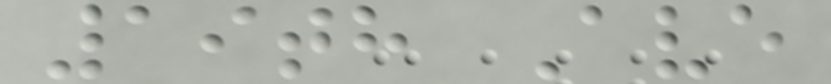19th Ave
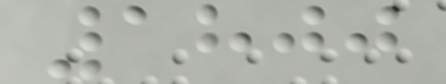1800
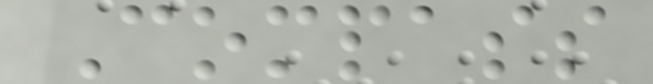Compass
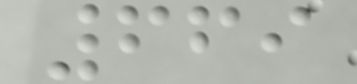669
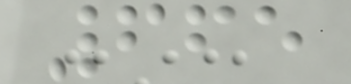665
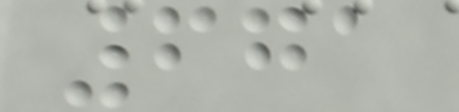671
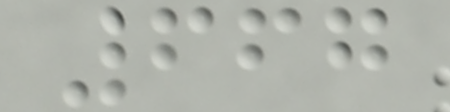667
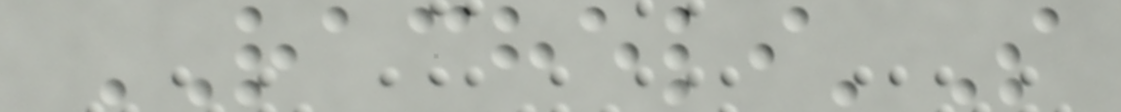RACHELI'S
